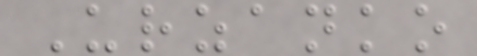Urzanko
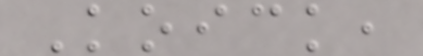Koick,
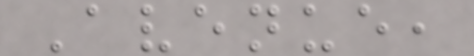Avenue,
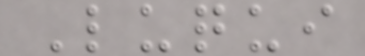Luqui
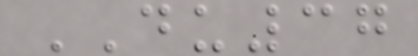DU37
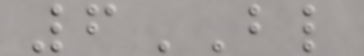6BL
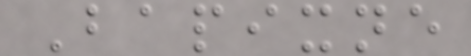Bapixne
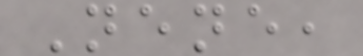Nene,
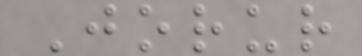Jorur
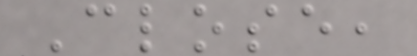Close,
